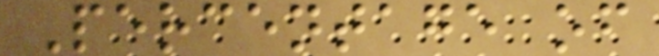Percentage of
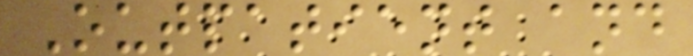Outpatient and
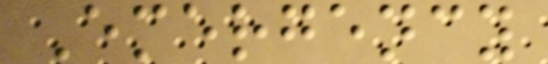Emergency
